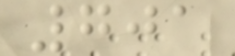701
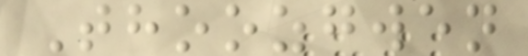Thoozgwen
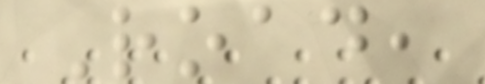Road,
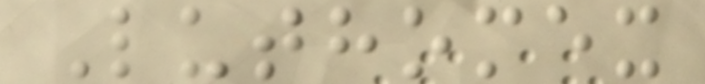Luthomex
